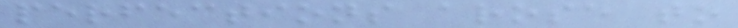perfections arose to
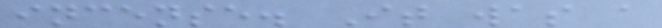incense. It was a
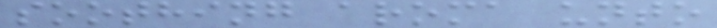soothing aroma unto
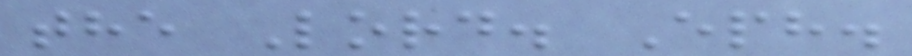the Lord. Eph.
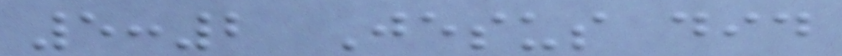5:2 Jesus did
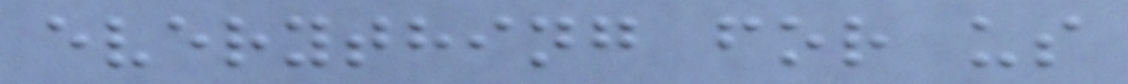everything for us
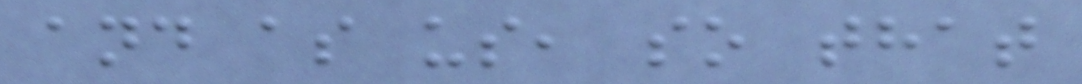and as us, so that
